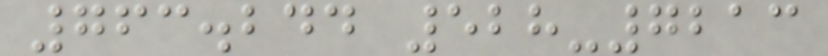763.244 528-7213
